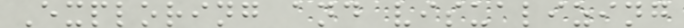Exploring and visualizing
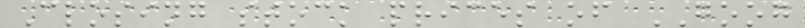Closing stock prices of GOOG
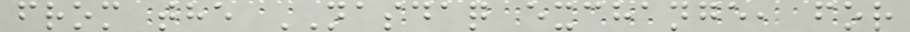from the NASDAQ exchange, for
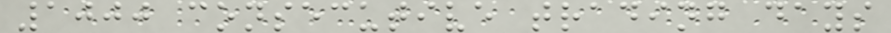1000 consecutive trading days
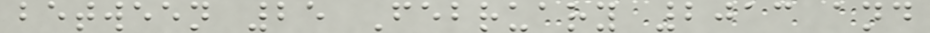between 25 February 2013 and
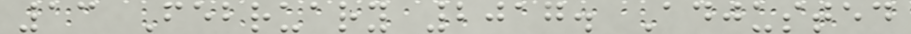13 February 2017. Adjusted
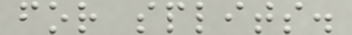for splits.
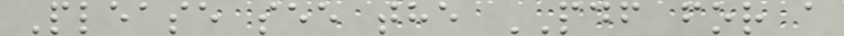Please see the PDF for a
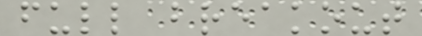full breakout
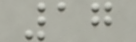17
